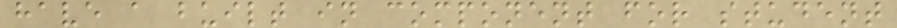have a built in component for student
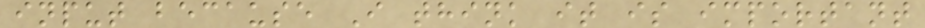input because I think it is important
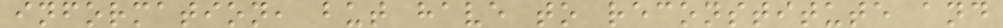information, but have to reconstitute and
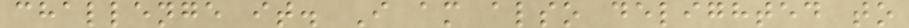challenge it. I am also delighted to
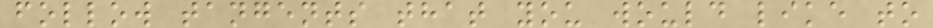follow tangents that you would like to
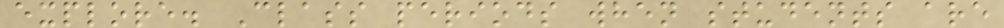explore. Class periods when students are
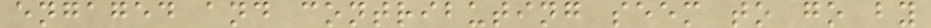engaged and contributing seem to go by
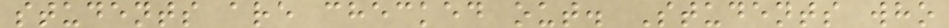students are checked out. Students who
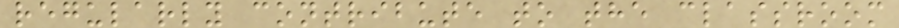regularly contribute to the classroom
